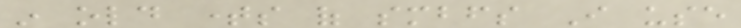in old times of smbfs I use
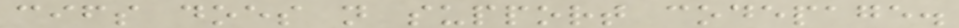cifs does not support codepage.
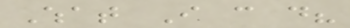What I can do?
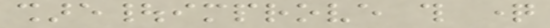share|improve this question
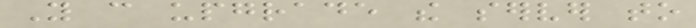You can upgrade the server to
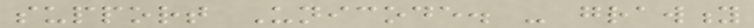support Unicode. - grawity
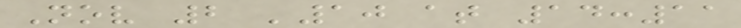Nov 2 '10 at 14:11
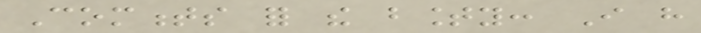Comments for the bounty: I have
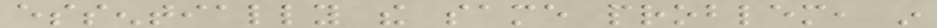essentially the same problem, in
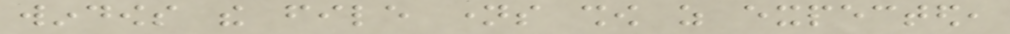windows the file names show as expected,
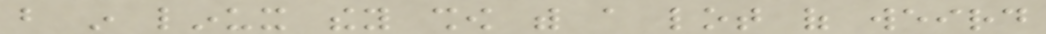but in linux they show with a lot of weird
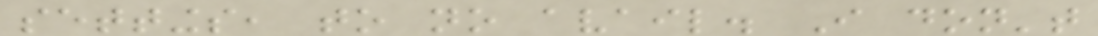settings, to no avail. I don't
